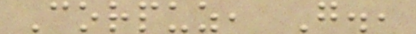Corpuz, G.,
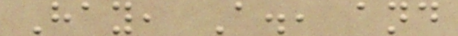Hay, A., and
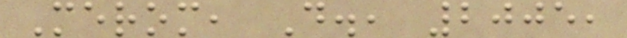Merom, D., 2005,
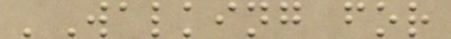'Walking for
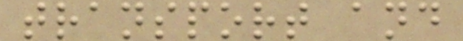transport and
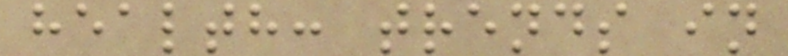health: trends in
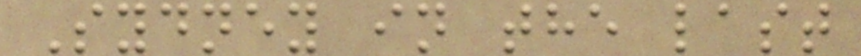Sydney in the last
